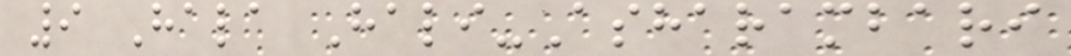9 Hala Hali-Asharambari
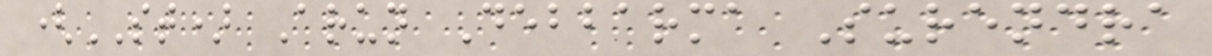(ST) Arun Debbarma Surendra
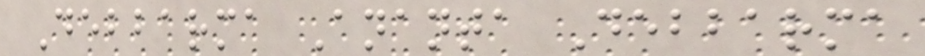Debbarma Ananta Debbarma
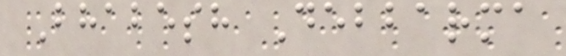Bhabesh Debbarma
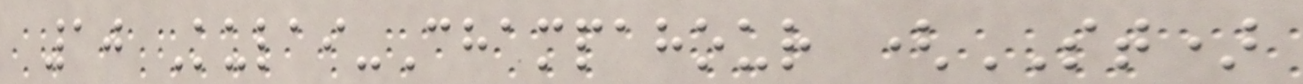10 Kulai-Champahour (ST)
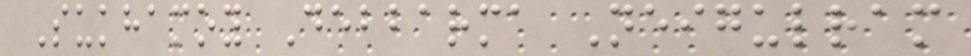Sukhamoy Debbarma Neigulram
